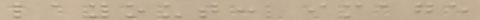layout: image
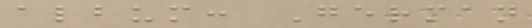album: German
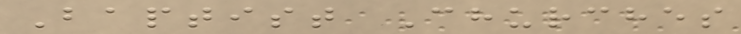Baptist Churches
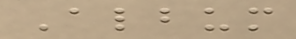Album
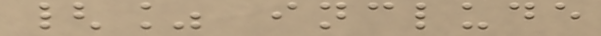{% include
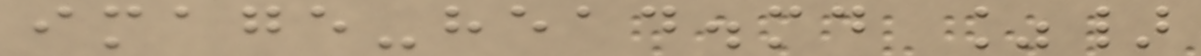image-head.md %}
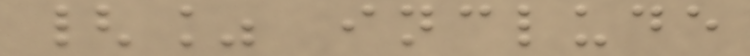{% include
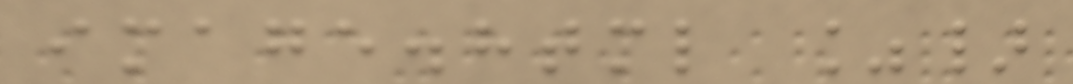image.html %}
